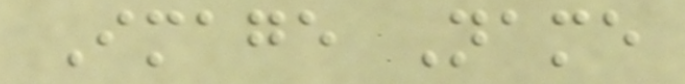Image Name
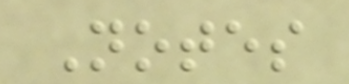Notes
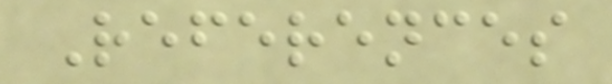References
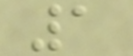1
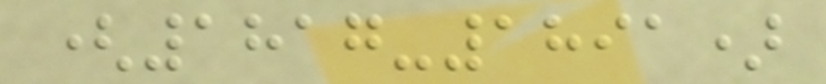(1817-1891)
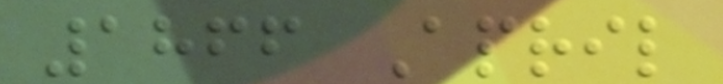1866 April
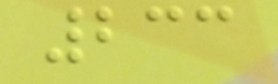233
